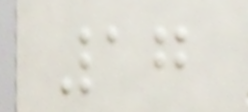17
